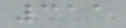311
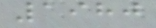1980
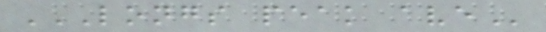LONGS PEAK AVE
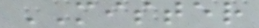MISTER
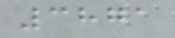3871
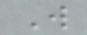W
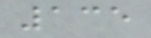135
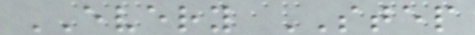EVERY STEP
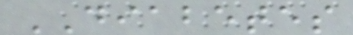DIABETES
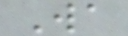Wa
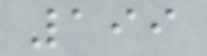199
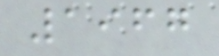1967
